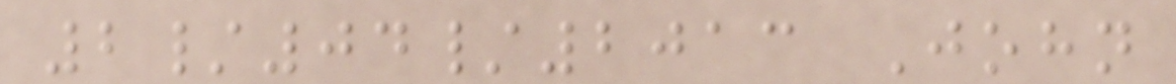2/04/2013 John
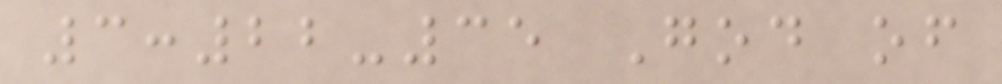3:22-35 God of
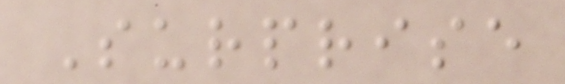Surprise
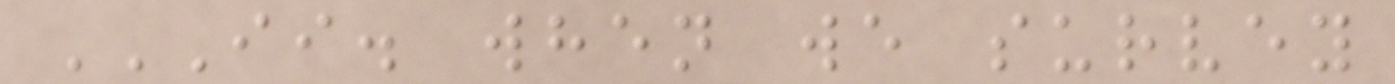II. WHEN WE SURVEY
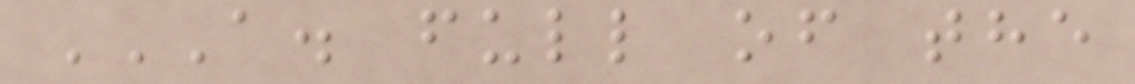A. FULL OF THE
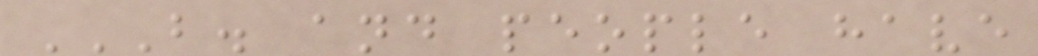B. AND PEOPLE HAVE
